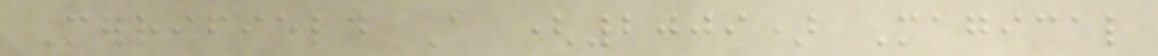Merrifield A (2009) Magical
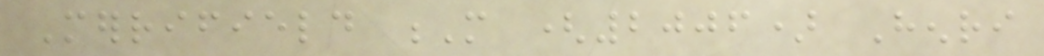Merrifield M (2006) Henri
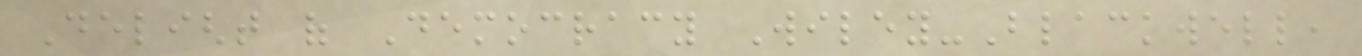Delight of Democracy Wiley-Blackwell,
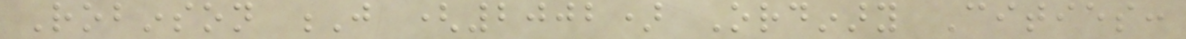Robinson J (2002) Ordinary Cities:
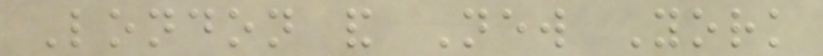London and New York
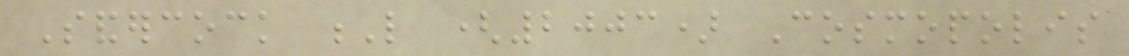Sandercock L (2003) Cosmopolis
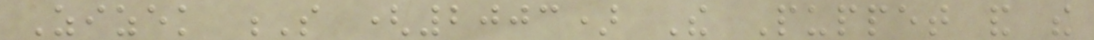Zizek S (2003) The Puppet and the
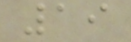19
